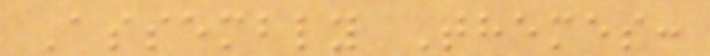Assembly Themes:
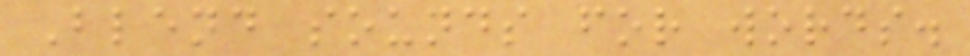Blend sounds for words.
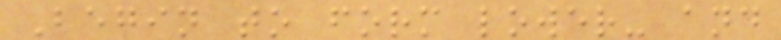Begin to form lower- and
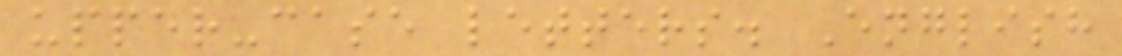upper-case letters. English
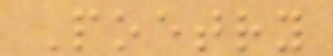Poetry
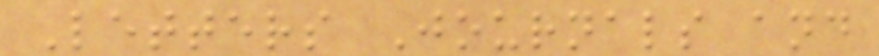Letters Journals and
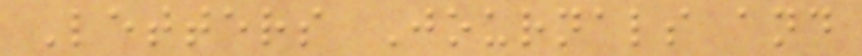Letters Journals and
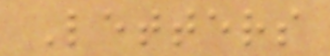Letters
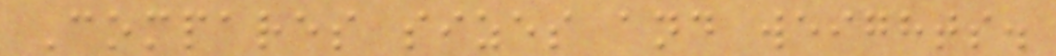Compares sizes and weights.
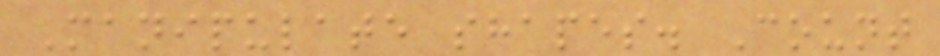Manipulate shapes. Count
